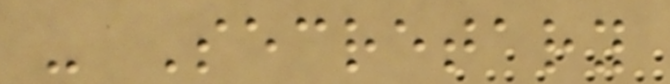- Secretary
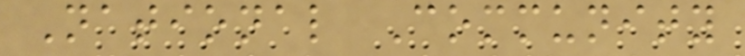National Community
